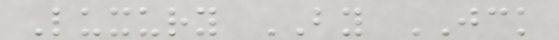Luxury BY JCK
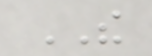THE
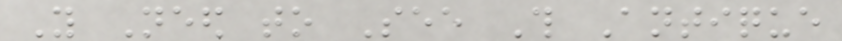You Need to See This Antique
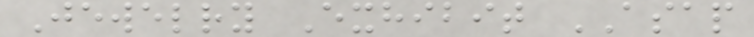Jewelry Exhibit ASAP
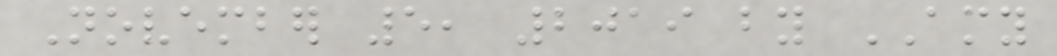November 5, 2019 by AMY
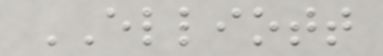ELLIOTT
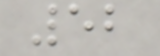52
